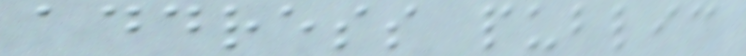address public
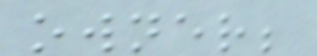owner;
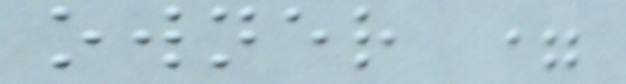owner =
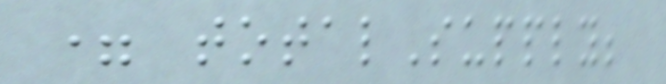= totalSupply;
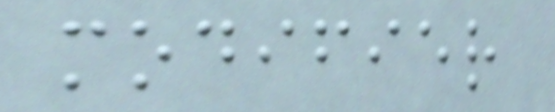modifier
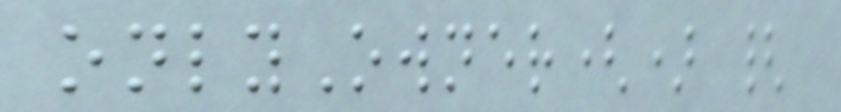onlyOwner() {
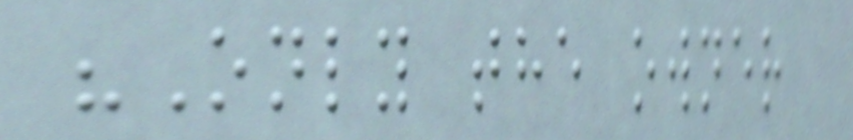"Only the owner
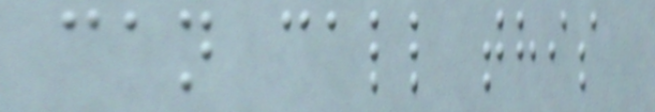can call this
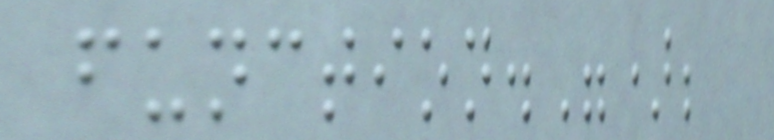function.");
